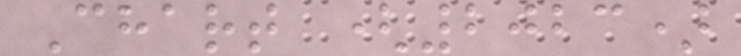Chart (2023)
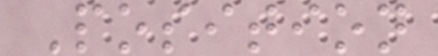Position
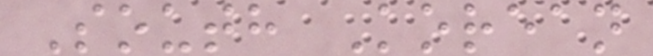South Korean
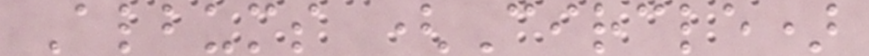Albums (Circle)
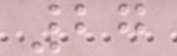27
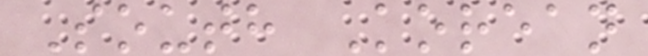South Korean
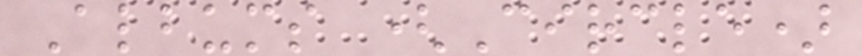Albums (Circle)
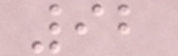92
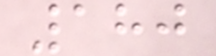180
